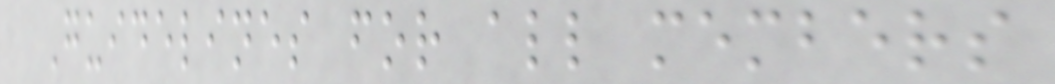Guidelines for all members
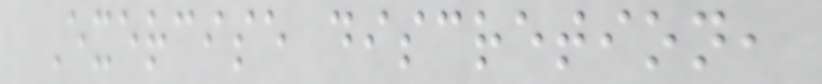Exercise discretion,
